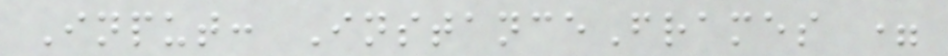Input: InstanceFrames =
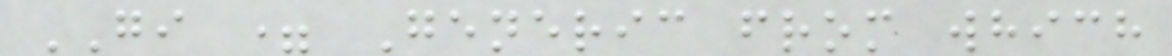GI = Generic from which
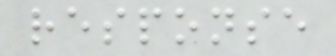response
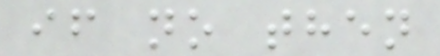if no then
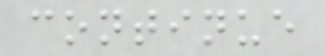continue
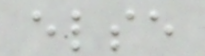else
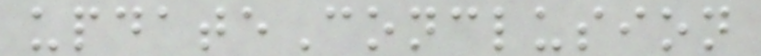updateConclusion
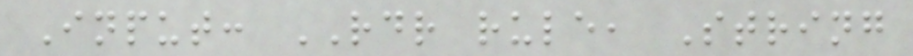Input: RDR rule, String
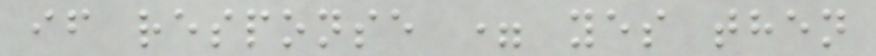if response = yes then
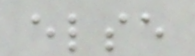else
